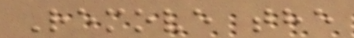Remove the
